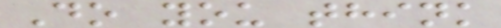Do you think
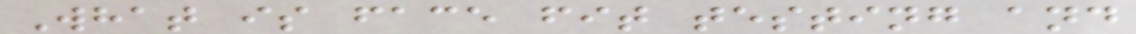What is face fit testing and
